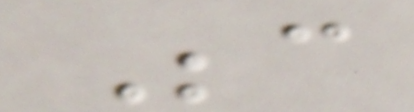Because
